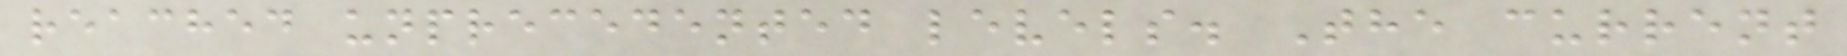reached unprecedented levels. The current
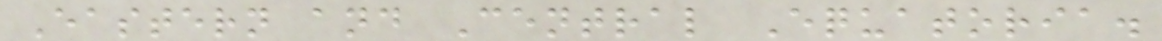Eastern and Central Equatoria.
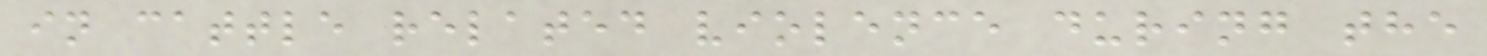in cattle related violence during the
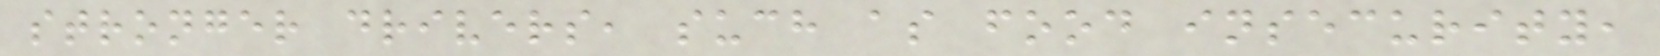stronger drivers, such as food insecurity,
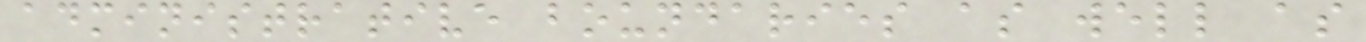administrative boundaries as well as
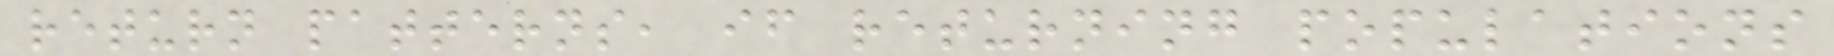return patterns, if returning populations
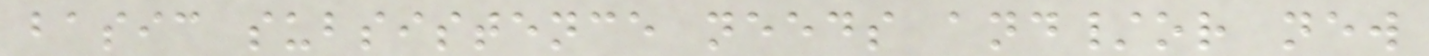basic subsistence needs and/or new
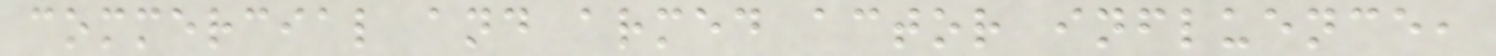commercial and armed actor influence,
